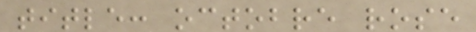title: octobre rose
